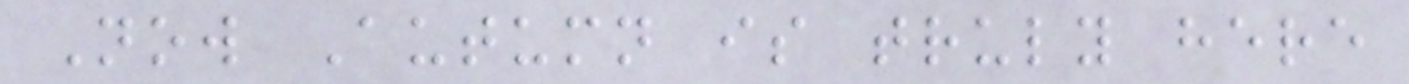Now Autumn is truly here
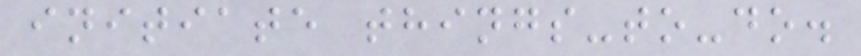initiate things-to-do.
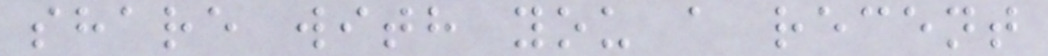share with you a recent
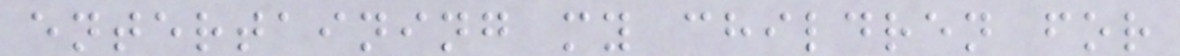entertaining my children for
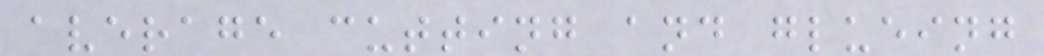average cutting and glueing
